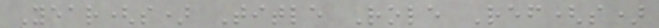Year(s) Title Role Ref(s)
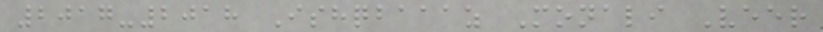2017-2018 Ishqbaaaz Monali Veer
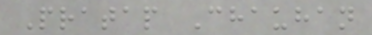Pratap Chauhan
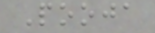Pooja
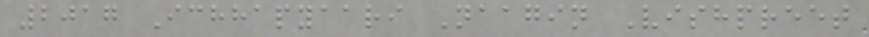2017 Ichhapyaari Naagin Vishpreet
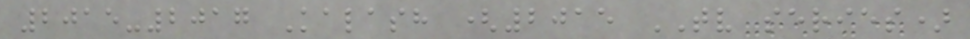2015-2017 Kalash (2015 TV series)
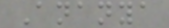Ananya
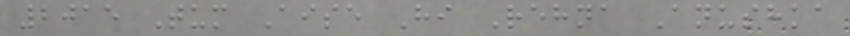2015 Tum Aise Hi Rehna Anushka
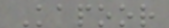Kapoor
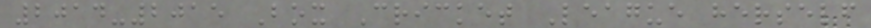2014-2015 Box Cricket League herself
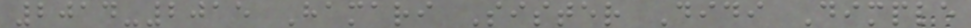2014-2015 Hamari Sister Didi Dimple
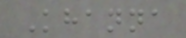Khanna
